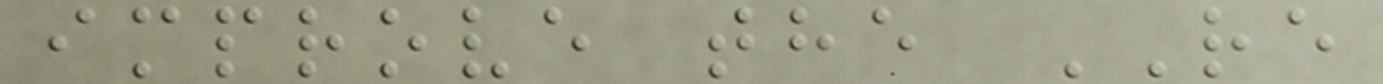improve the RE
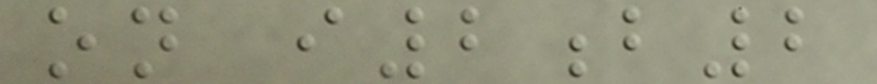on i2b2
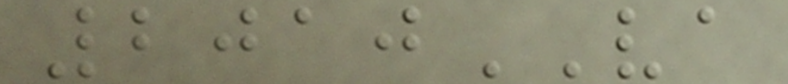2010VA
